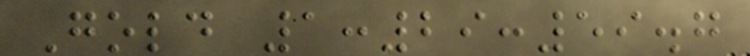Gold 1:29:59.7
